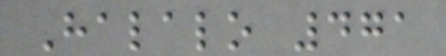Halalo 471
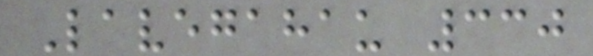Lavegahau 330
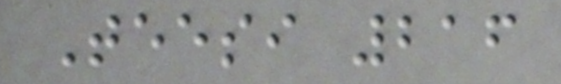Teesi 216
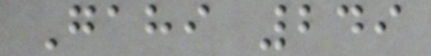Gahi 249
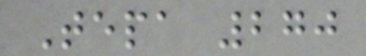Tepa 270
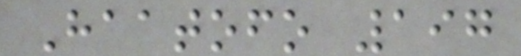Haatofo 197
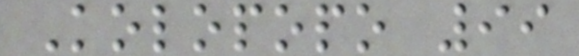Kolopopo 99
